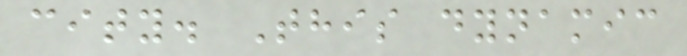city. This dynamic
